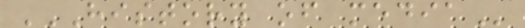HISTORY OF MEDIA
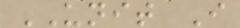UNIT I
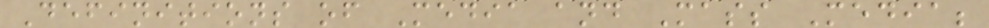Definitions of Media and Mass Media;
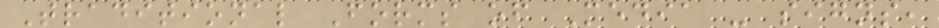Traditional Forms of Media - signs,
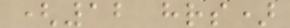(12 hrs)
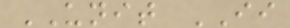UNIT II
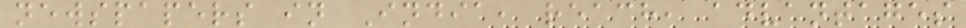newspapers in India, reach, advantages
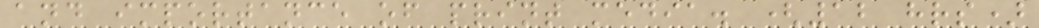and importance of print media. (12 hrs)
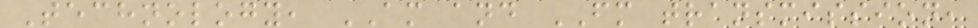Technology, AM and FM transmission,
